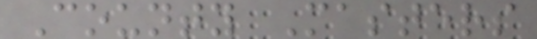County Masters
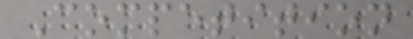Competition
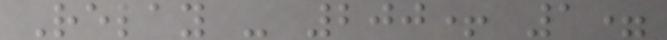Relay - 200+ 1=
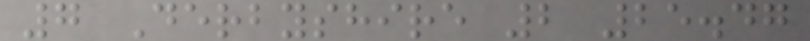7 Derbyshire 2 25.47
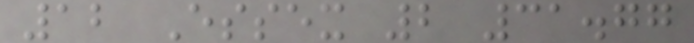12 Essex 2 31.77
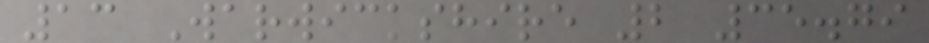13 Warwickshire 2 35.79
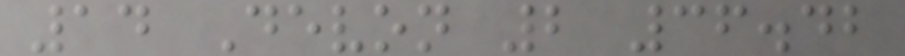14 Devon 2 36.42
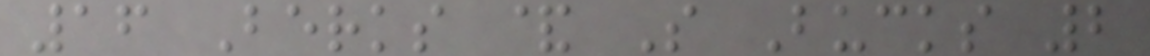16 Berks & S Bucks 2
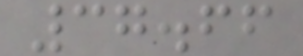37.66
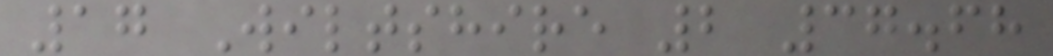17 Wiltshire 2 37.68
